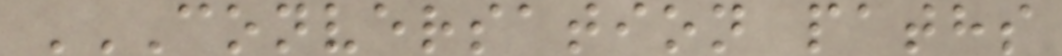CONVERSATION PATHS
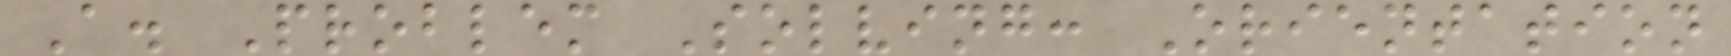A. Problem Solving: Orientation
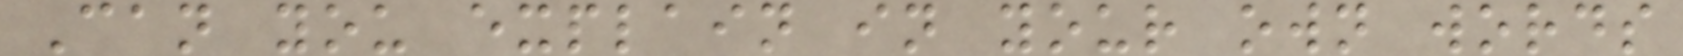Can you explain in your own words
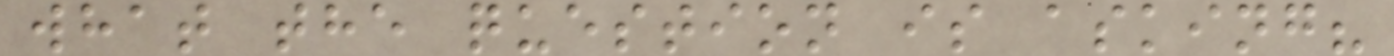what the question is asking?
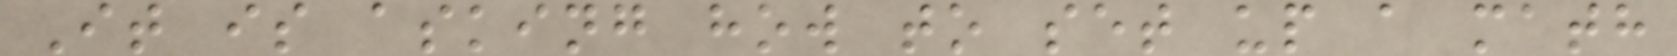It is asking how to set up a math
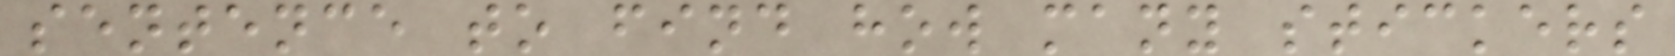sentence to find how many stickers
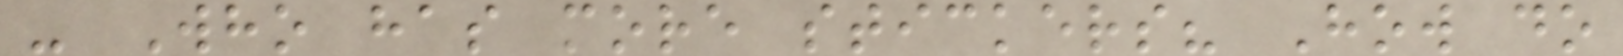- Who has more stickers? How do
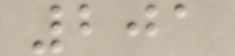201
